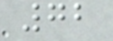72
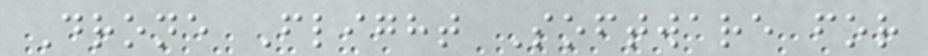Drone Flight Software for
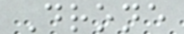Drone
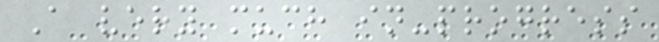A very much in-progress
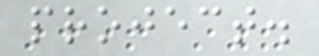project.
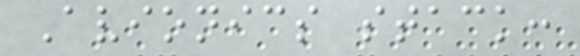Avionics stack:
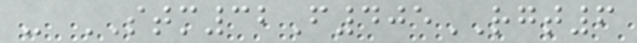- STM32F405RGT6
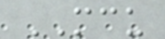MCU
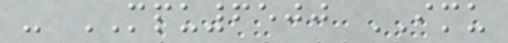- MPU6500 IMU
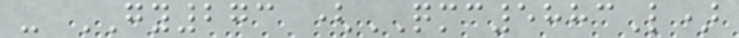- GY273 (QMC5883L)
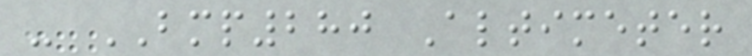- BMP280 Altimeter
